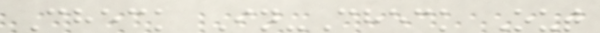Check In-Check Out
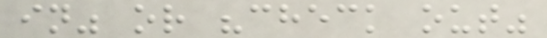in" or "check out"
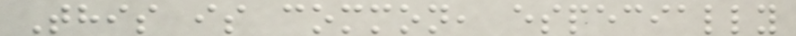This is common, especially
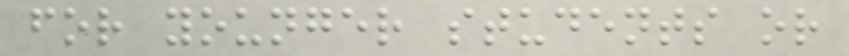for younger students or
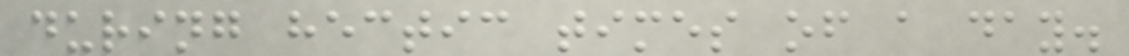during hectic times of a day.
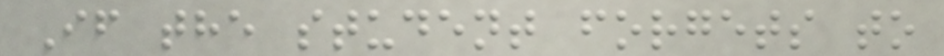If the student forgets to
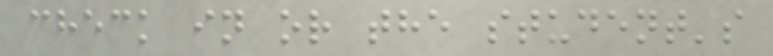check in or the student's
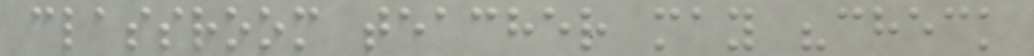classroom teacher may "check
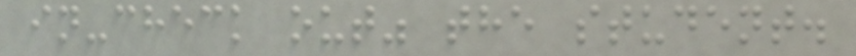in-check out" the student.
